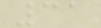31
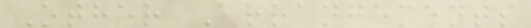Other Arrangements
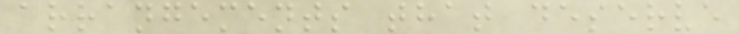arrangements that deserve
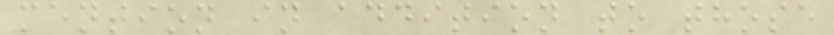mention in addition to those
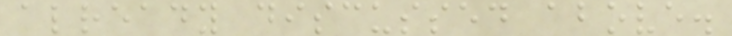already discussed above.
